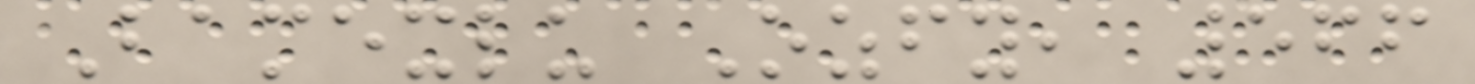Bamexlu Ozfy, 566
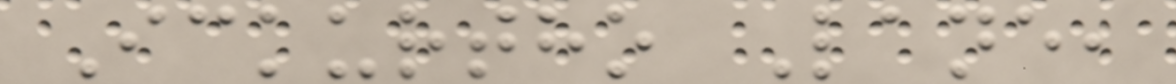Ickurtho Lane,
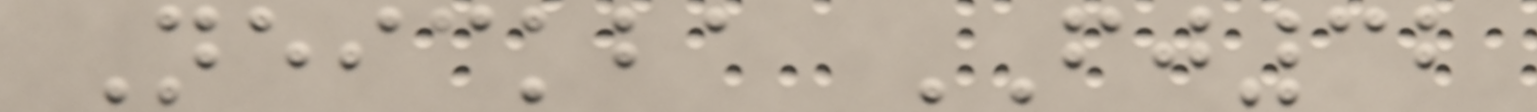Neickba FJ32
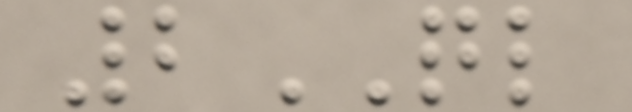2QL
